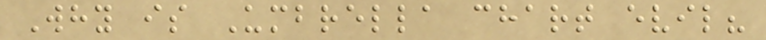Why is Umbrella chart evil?
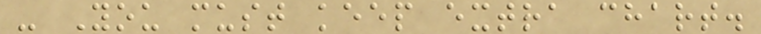- You must keep extra chart.
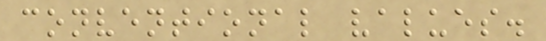conventional values.
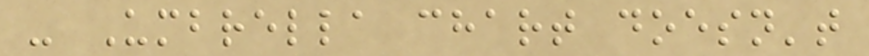- Umbrella chart doesn't
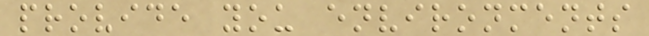provide you environments
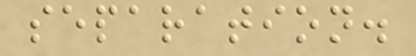separation.
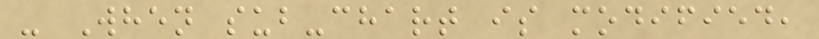- When sub-chart is modified,
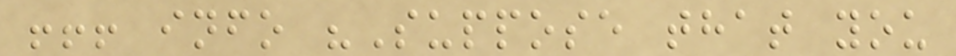!!! info "Suppose that you
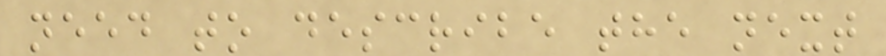need to describe the next
